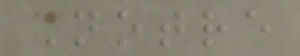Notre
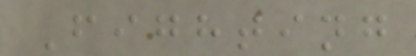Fighting
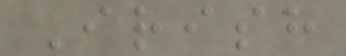Irish
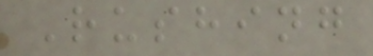Rushing
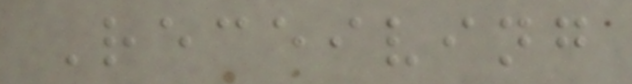Receiving
